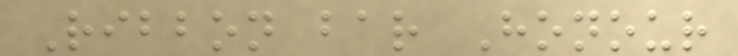Ribbon bar Honour
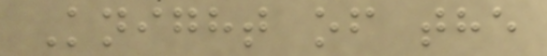Knight of the
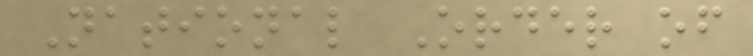National Order of
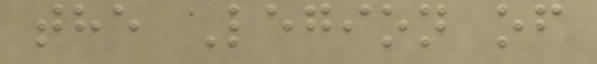the Legion of
